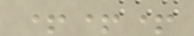+++
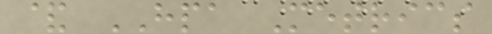& HPA Metrics
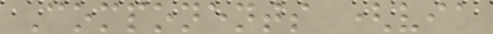Components (via
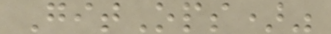GitOps)"
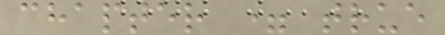chapter = true
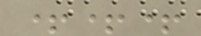+++
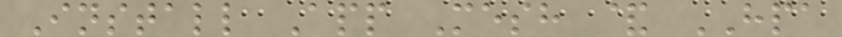Install App Mesh & HPA
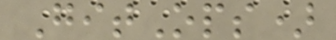GitOps)
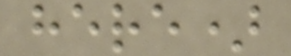here)
